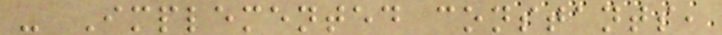- Implemented constants,
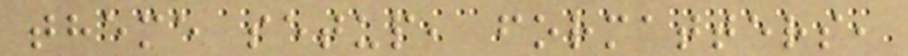theme setup, formatters,
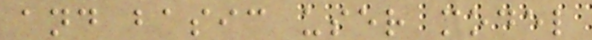and basic user model
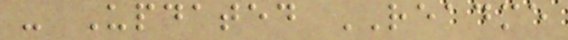- Updated README
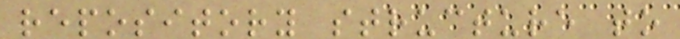repository structure to
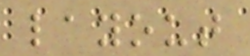layout
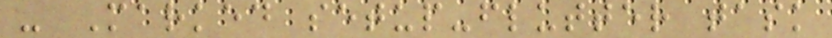- Marked setup-flutter task
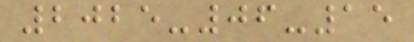2025-06-15
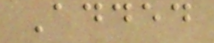Added
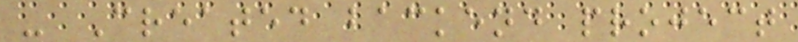- Created backend project
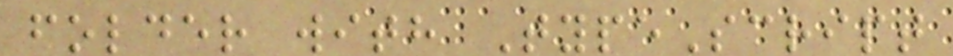folder with TypeScript
